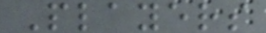Players
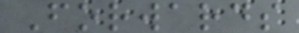Forwards
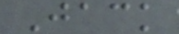Jack
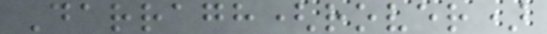Darragh(rover)
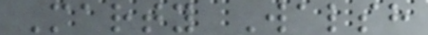Marty Walsh
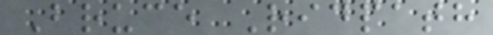Bruce Ridpath
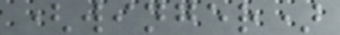(winger)
